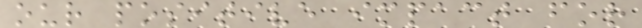our positive impact for
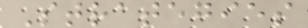Strategies
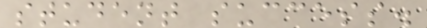student success.
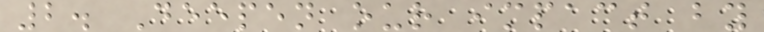2. Deepen our impact by
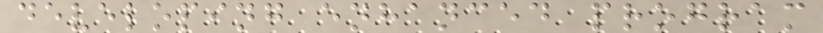developing enhanced program
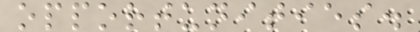opportunities.
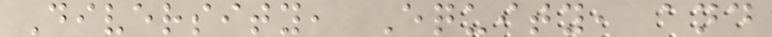Diversity, Equity, and
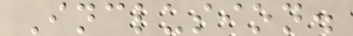Inclusion.
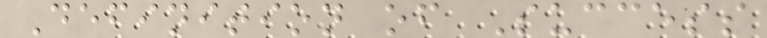Definition of Success
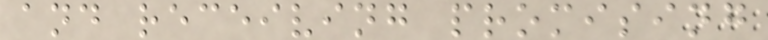and receiving promising
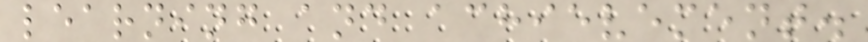learning and achievement.
